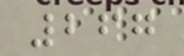267
